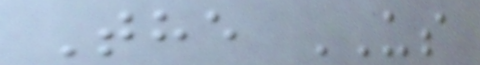The US
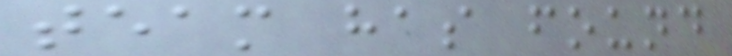team has found
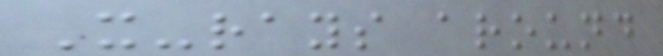X-rays around
